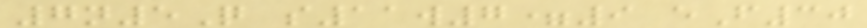7n5Q s11w7=9 eF30
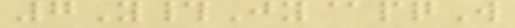7Y#Jy@pqW
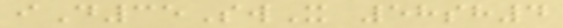iD35SwX 58sh4
